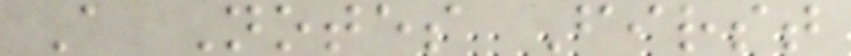A Notes First
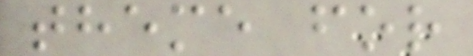theme for
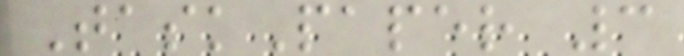TaskPaper 3
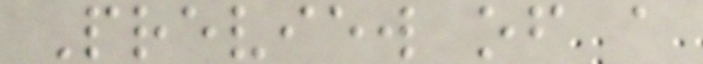Preview of a
